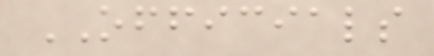OFFICIALS
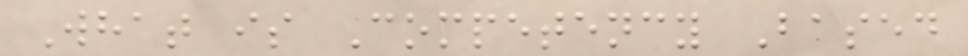What is Competency Based
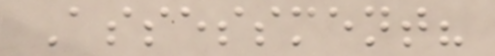Assessment?
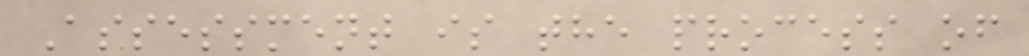Assessment is the process of
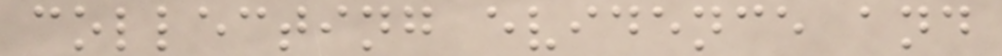collecting evidence and
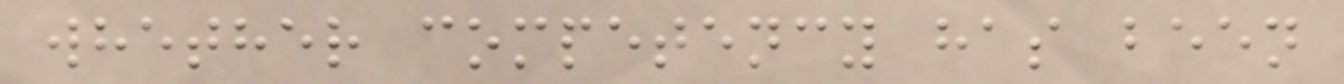whether competency has been
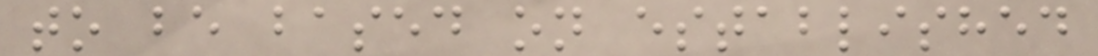to be based on established
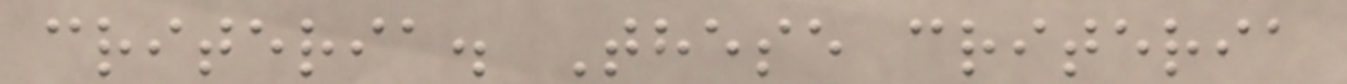criteria. These criteria
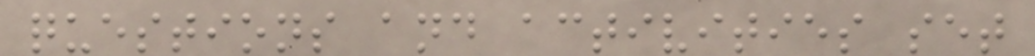questions and activities set
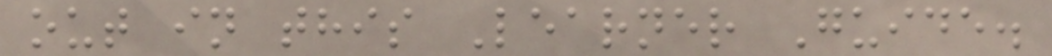out in this Learner Guide.
